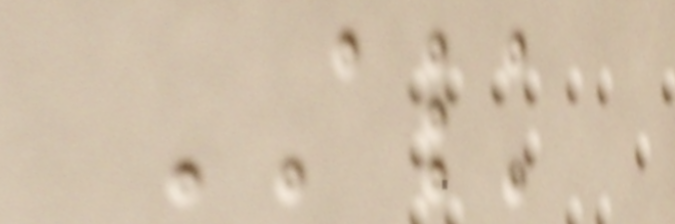ALK
